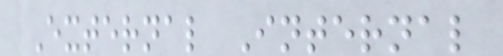External Internal
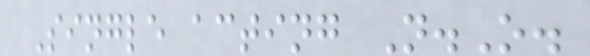Single acting N.O.
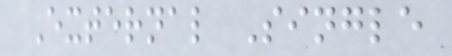External Single
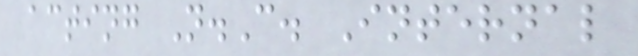acting N.C. Internal
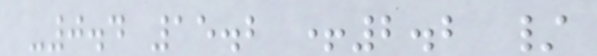-0.4 15.2 +2.2 /
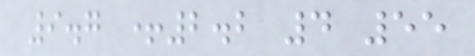9.7 +2.2 4 55
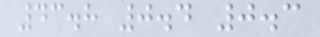43.8 0.4 0.3
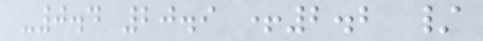-0.4 20.9 +2.2 /
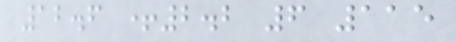12.6 +2.2 6 115
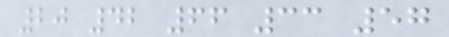20 42 66 33 57
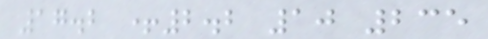17.2 +2.2 10 235
